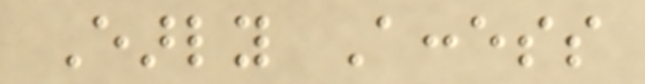Early Access
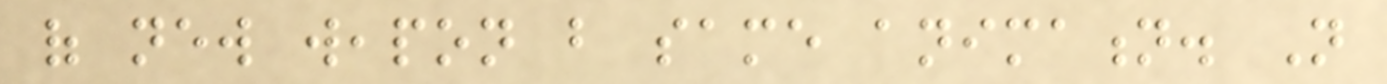of new weapon but same animation. Not
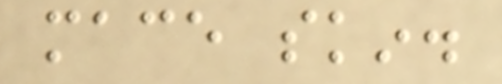mace skin.
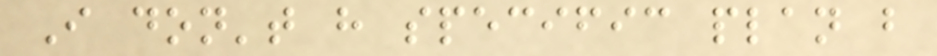I don't have specific plan but
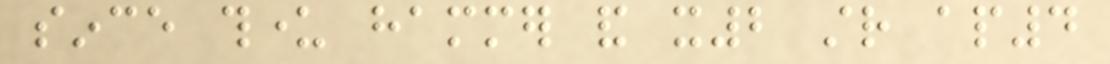since thunder hammer and x2 str ap4
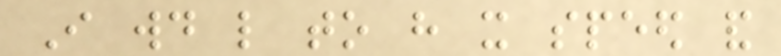I would like to have it speed and
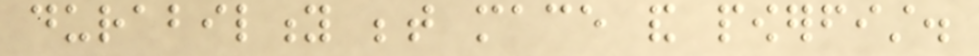durability between mace and powerfist.
